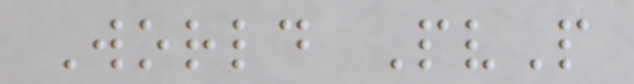World PvP
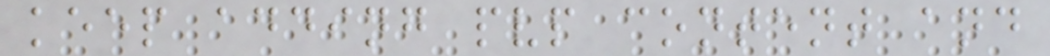keep adding pvp content and
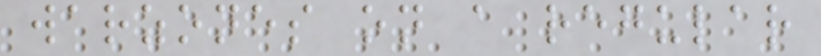warzones on a regular
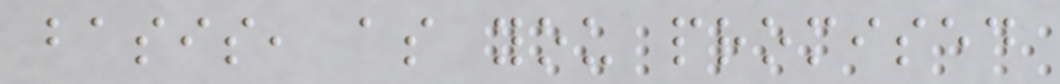basis, as you promised
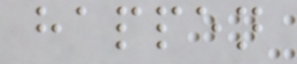happen
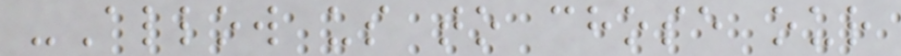-Allow us to chose our
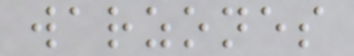warzones
